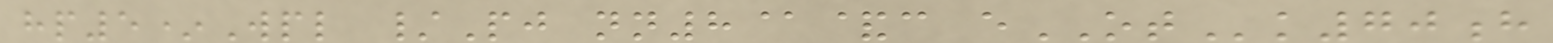hp5*Wpl /Pj nn8@&c eOTk70h
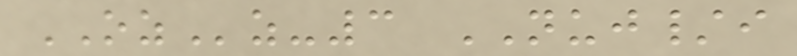OZz-3 NUJ/i
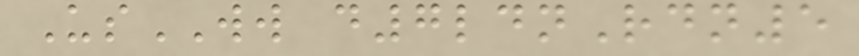UsWW d7ldnRdn5
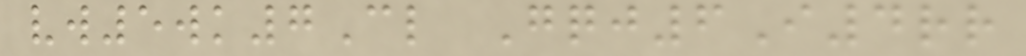vw5wk7Cl Gqj6I4rr
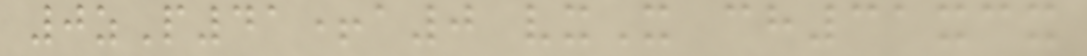0zP41+a0 vxX ch31xcx
